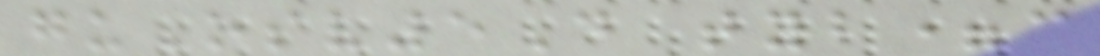guOsv5D tyb=c
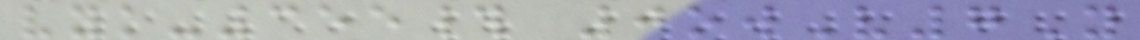vyk-355# 0owV7Y
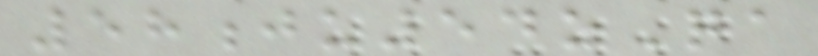58ju54zQa
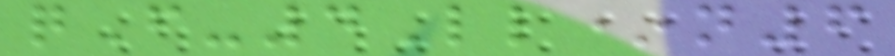qF-4Ll*n6
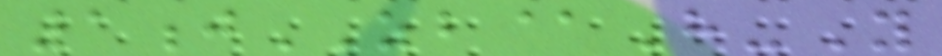1jZB@H-Y
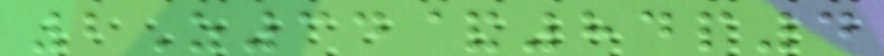2Z34&84p4
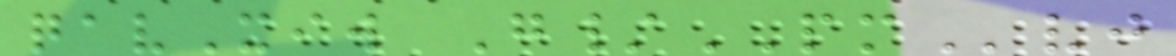qavXiw G/PMvj
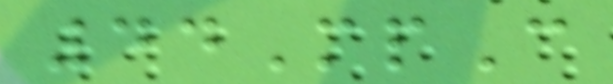44MpC
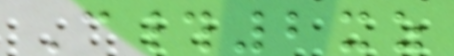C#2xz
